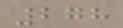278
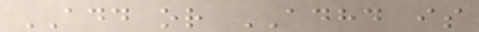ADD or ADHD is
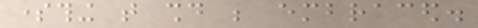something that should be embraced.
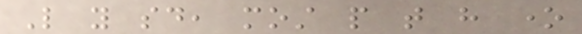Like you said, most people that have one
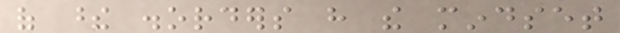of these disorders have the mindset
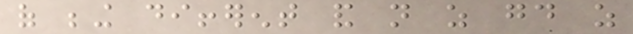of being different and not as good as
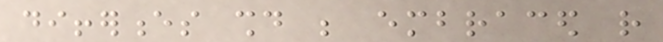differences should be embraced rather
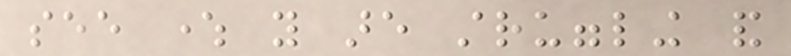see where you are struggling and
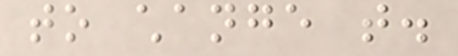to change that.
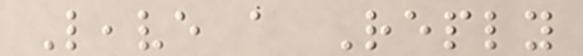Leave a Reply
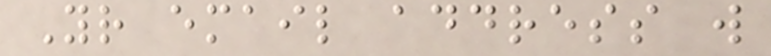Your email address will
